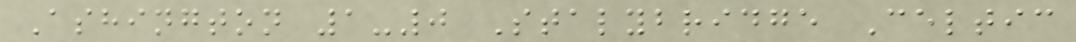Ashington 1-0 Stalybridge Celtic
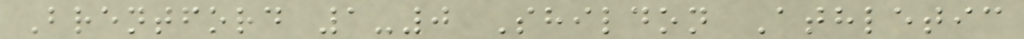Brentford 1-0 Shildon Athletic
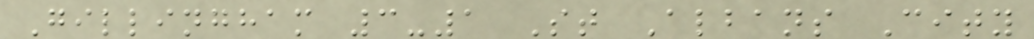Gillingham 3-1 St Albans City
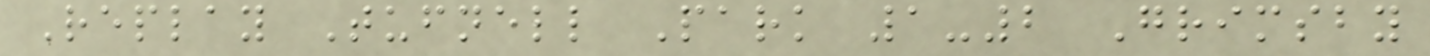Replay Tufnell Park 1-2 Grimsby
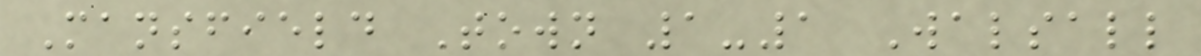Mansfield Town 1-1 Walsall
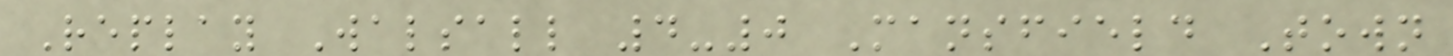Replay Walsall 4-0 Mansfield Town
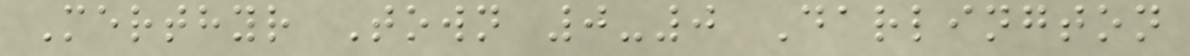Merthyr Town 0-0 Darlington
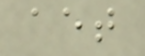aet
